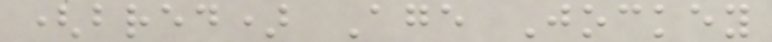(bred) Age Jockey
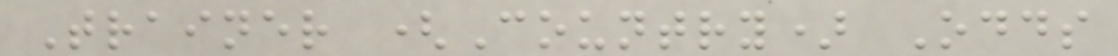Trainer (Country) Odds
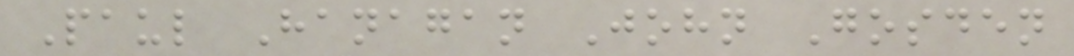Paul Hanagan John Gosden
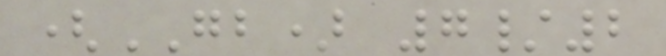(GB) 7/2
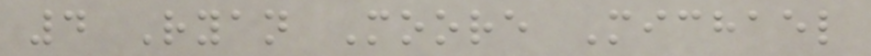4 Ryan Moore Michael
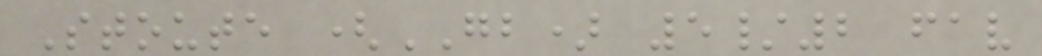Stoute (GB) 5/2 fav
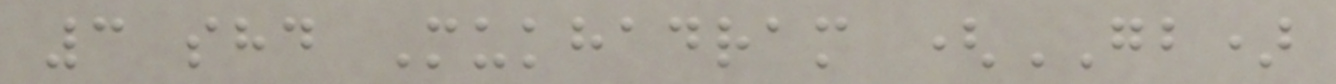3 shd Mukhadram (GB)
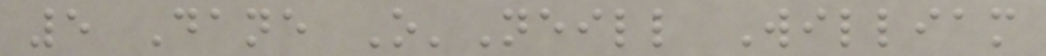5 Dane O'Neill William
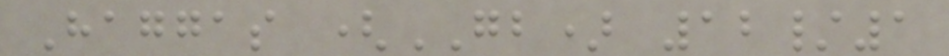Haggas (GB) 12/1
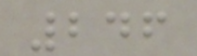246
